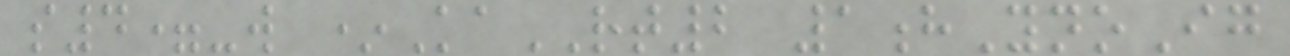s4=-w *KaRT2 1hYnoIg
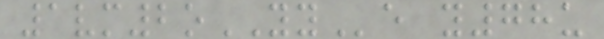1vm2oYYe y78u
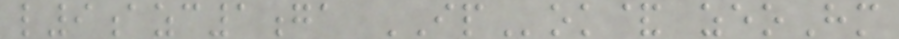l9azc1ga IPok& zeoHm
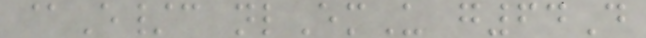@E/c nlEmU g64D
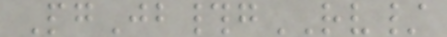PgJb#gRV/
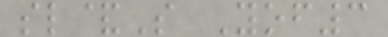sl&S Yof3
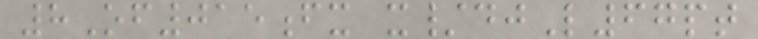8Of015fx x/djL67pt
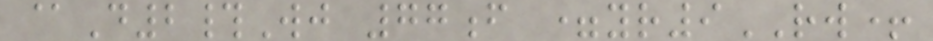@D2#Wj 77f =yr9RW+
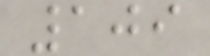109
